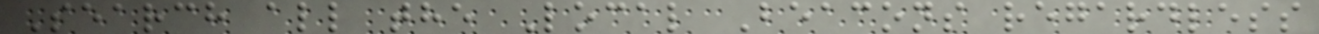Search all the Local Beacons regardless
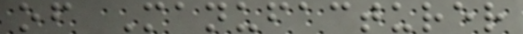of Manufacturer
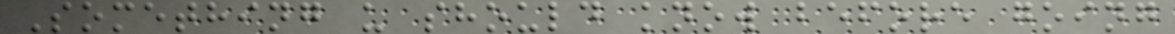Something u should know before going
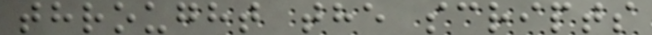throught the scripts
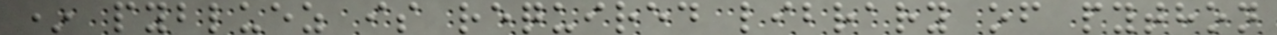* pybluez is required library of python
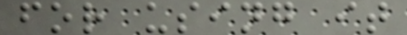for using it
